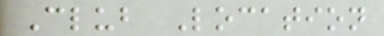Club Location
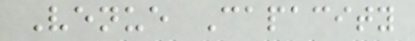Venue Capacity
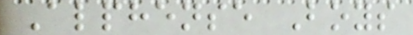Alphense Boys
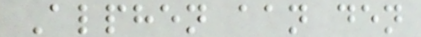Alphen aan den
